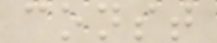const
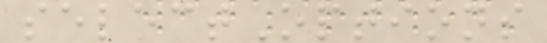selectOptions
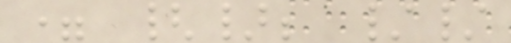= {}; //
